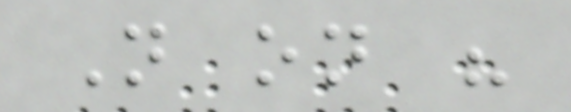Not on his
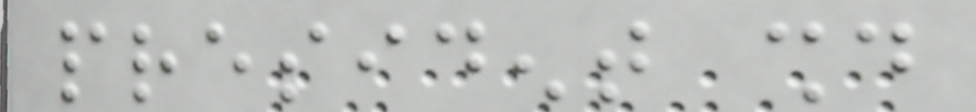president should
